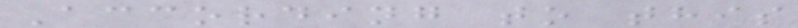According to this
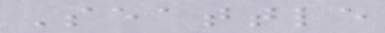Seattle
